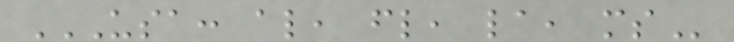USA: AL, FL, LA, MS
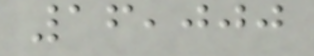16,000
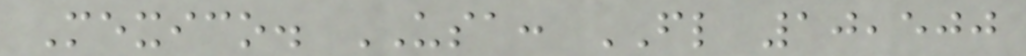Mexico. USA: FL 10,500
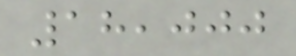18,000
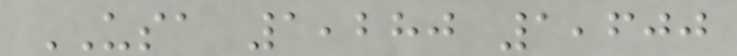USA 1,280 1,600
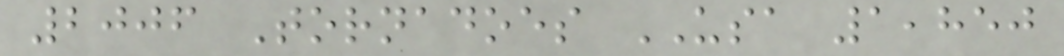2006 Tornadoes USA 1,850
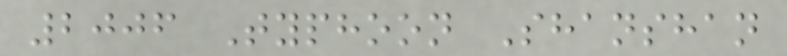2006 Typhoon Shanshan
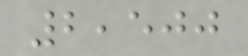2,500
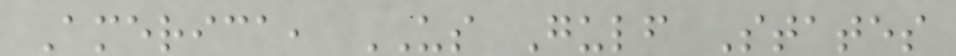America, US Gulf States
